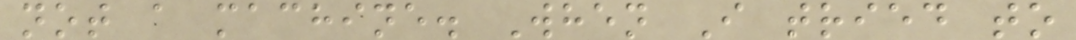not a machine. When I tried to
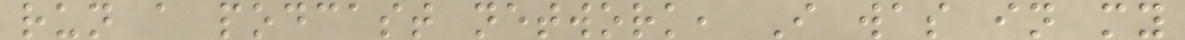run a podcast network, I was in my
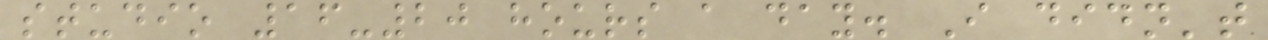studio 16-20 hours a day. I didn't
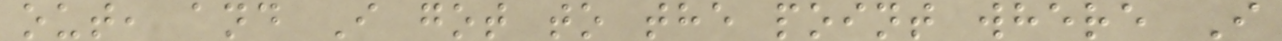out, and I got to the point where I
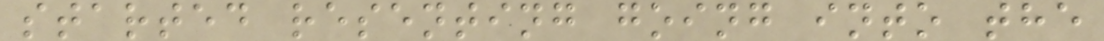started resenting going into the
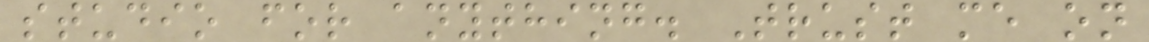studio for anything. Trust me on
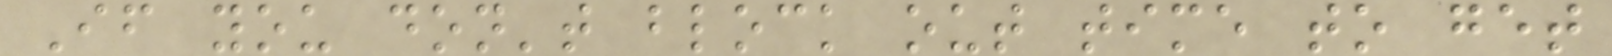If you don't block out time to get
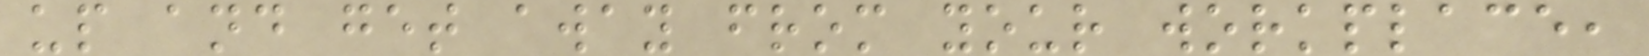up and get away from your workplace,
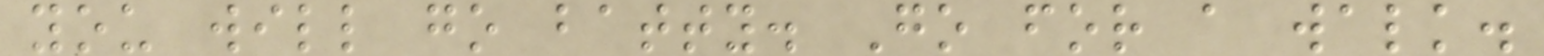you will go batty. Go for a walk.
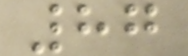87
